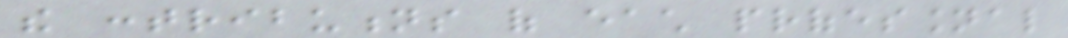the contributions of each professional
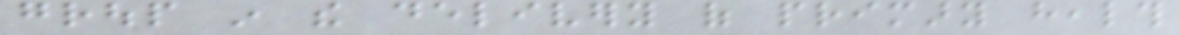group in the delivery of primary health
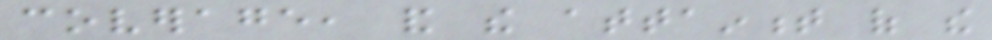coverage, and the attainment of the
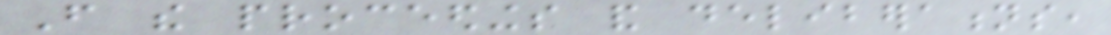From the proceedings and deliberations,
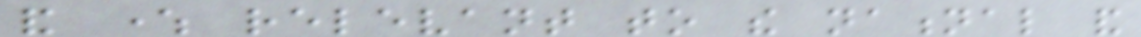and where relevant to the national and
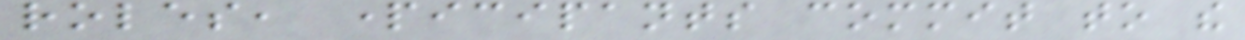roles, participants commit to the
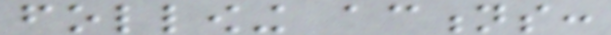following actions:
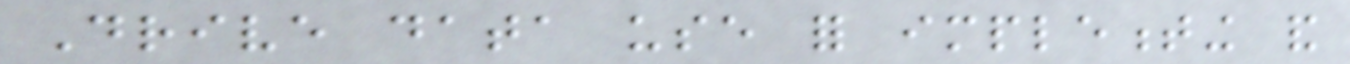Drive data use for implementing and
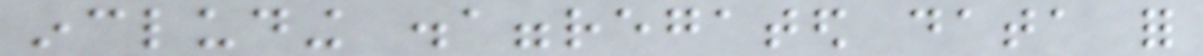including disaggregated data for
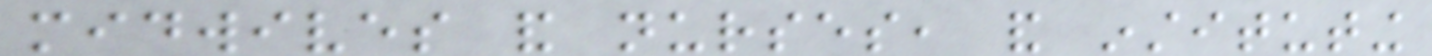midwives and nurses, and instituting
